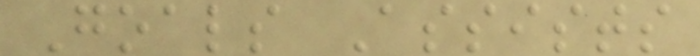Goals Assists
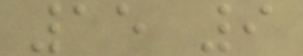15 9
